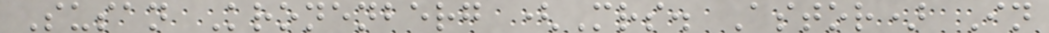Susan Kronenberg (Mrs. Astor) In
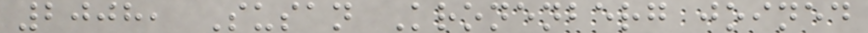2008, Susan Kronenberg joined
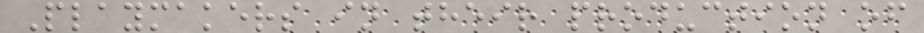Playmakers in their production of
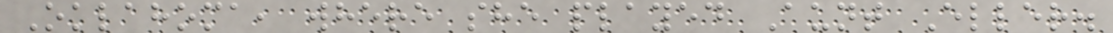Oklahoma, where she played Aunt Eller.
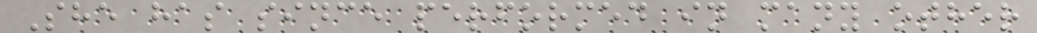She has since performed in many other
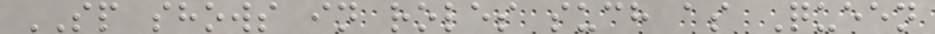SP shows in roles such as Queen
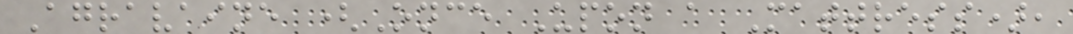Agravaine (Once Upon a Mattress),
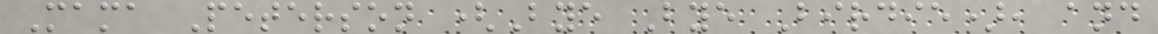Mama Peterson (Bye Bye Birdie), and
